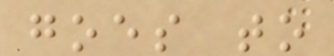goes to
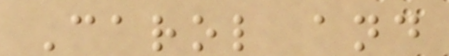Carol and
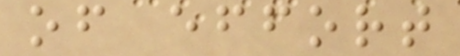of effort
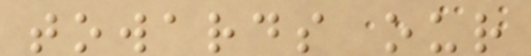towards our
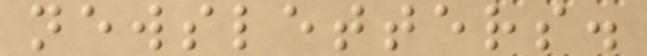newsletters.
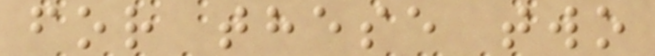for these two
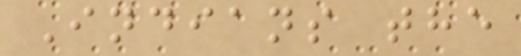Indians the
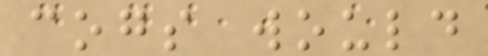cogs would
